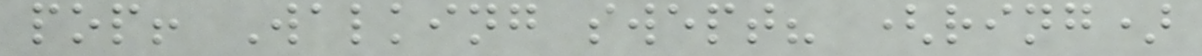pop! Walking swept? (ring)
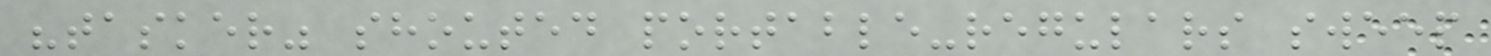"tasker" shouted portable-regulars sweep
